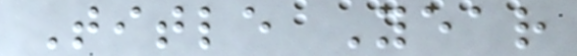Title Year
